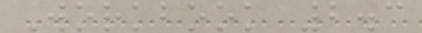Workbook 2.3
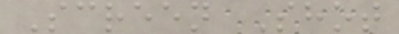Screen Shot
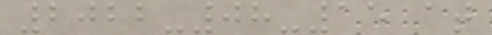2022-08-15 at
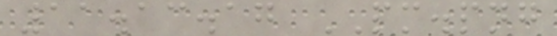11.13.17 PM.png
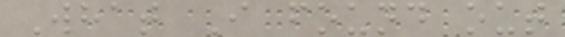What I found out
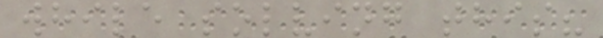while solving this?
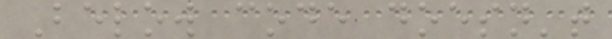Below code doesn't
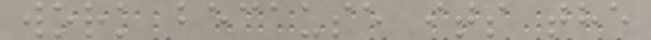work because its the
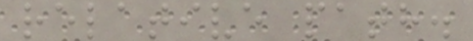relative path.
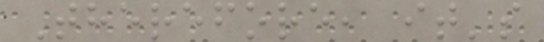Therefore, it's
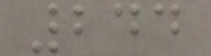244
